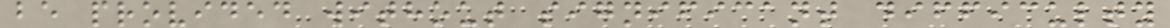be provided without significant difficulty
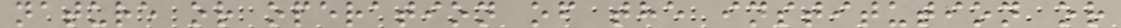nature or operation of the institution or
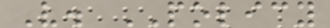V. POLICY
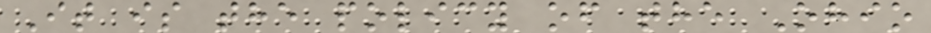It is the policy of the Ohio
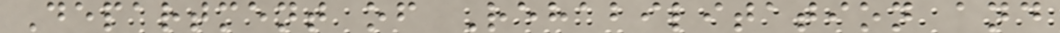Department of Rehabilitation and
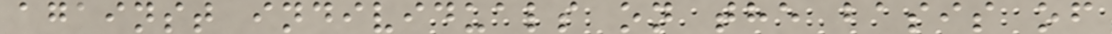against individuals on the basis of
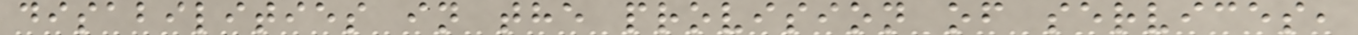disabilities in the provision of services,
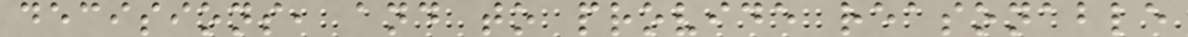decisions, and to provide reasonable
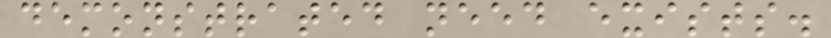demonstrated need exists.
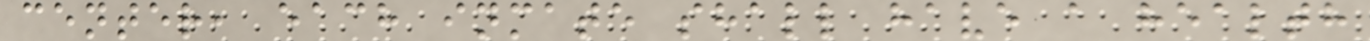center, each inmate shall have a health
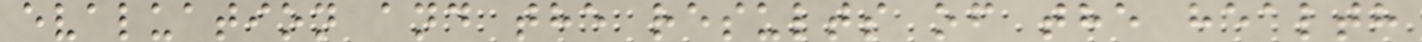evaluation and the results of the health
